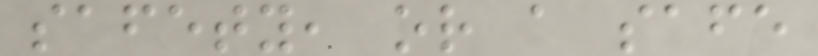safety, or a safe
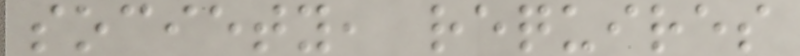society, requires
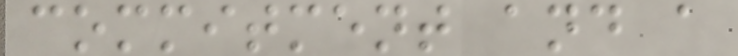commitment and a
